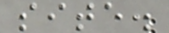site.
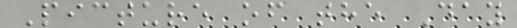Picture of the Day
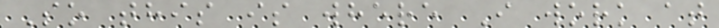So this is where I work at
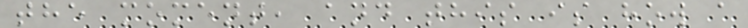the moment, and this is how a
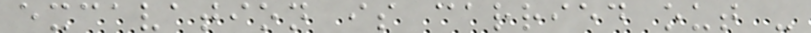excavation is carried out -
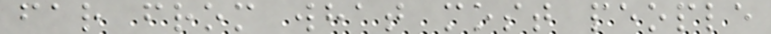far from what most people
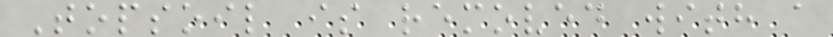Topsoil is removed with a
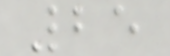25
